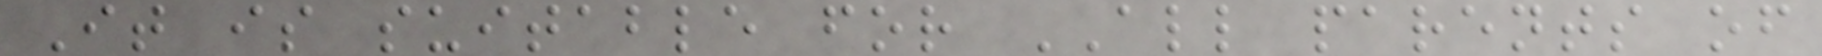It is suitable for ALL parents of
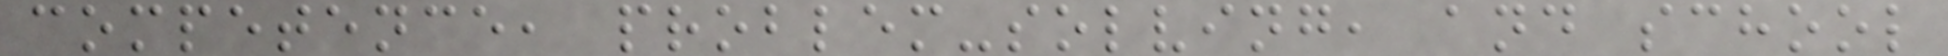competence, problem-solving, and school
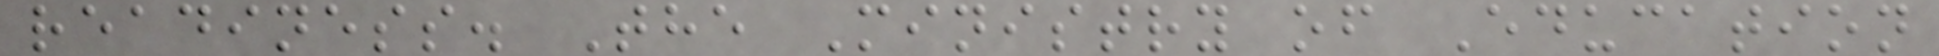readiness. The Ministry of Education
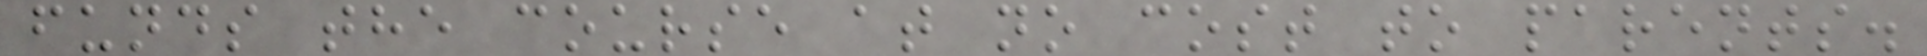funds the course at no cost to parents.
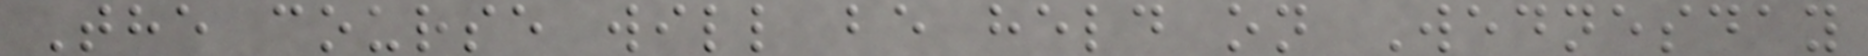The course will be held on Wednesday
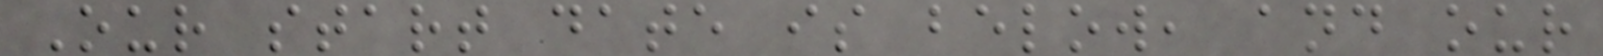Our start date is below, and our
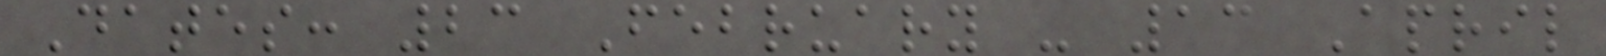Dates: 23 February - 13 April
